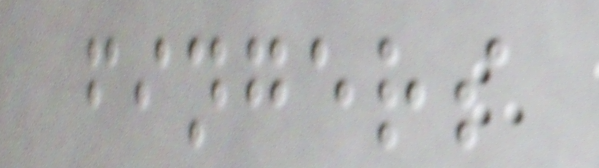fingers
